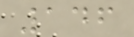146
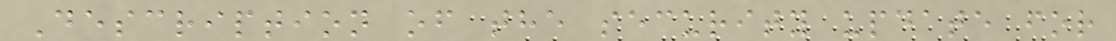Description of the security update for
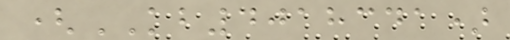(KB4018341)
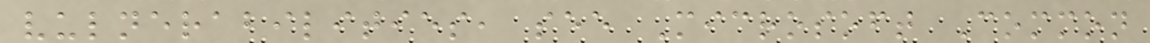vulnerabilities, see Microsoft Common
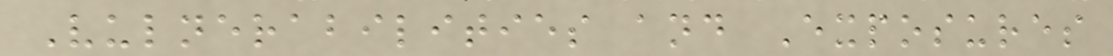Vulnerabilities and Exposures
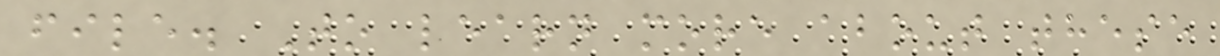file. To learn more about these
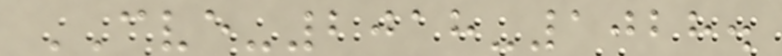CVE-2018-1028.
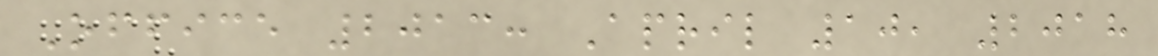Office 2013: April 10, 2018
